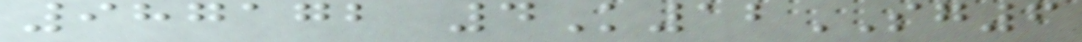987172 4K12SG6
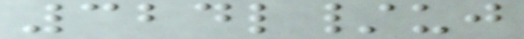324l/uj
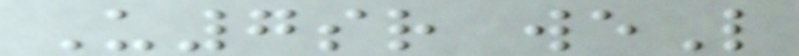U7sr weL
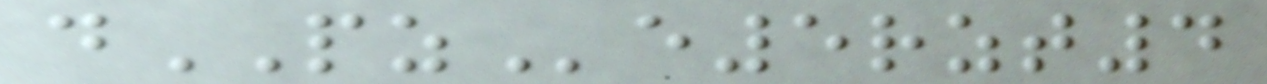dPZe5rzt4
